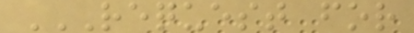REQUEST FOR
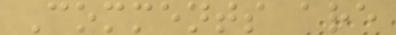Comments are
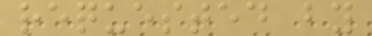requested by
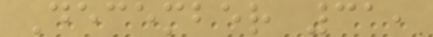December 31,
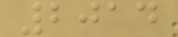2014
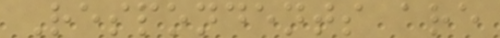Respondents are
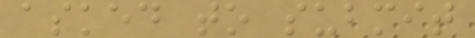asked to submit
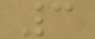3
